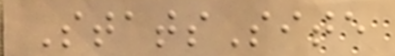StatsSite
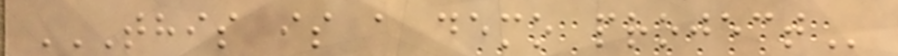THIS IS A DEMO PROJECT
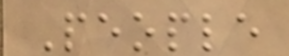People
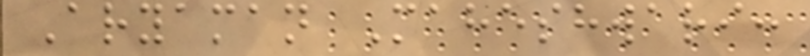Aryaman Maheshwari:
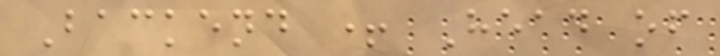Backend + Head of
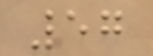57
